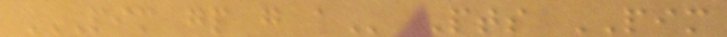PIM GP G A Pts PIM
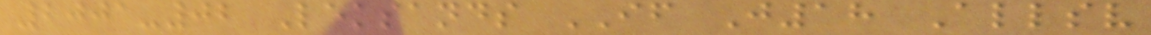2001-02 Leksands IF J18 Allsv
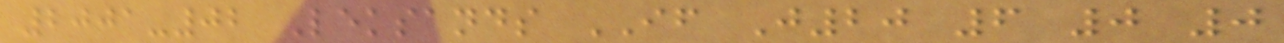2001-02 Leksands IF J20 6 0 0
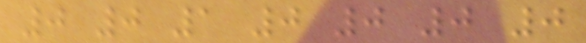0 0 1 0 0 0 0
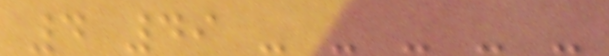4 49 - - - - -
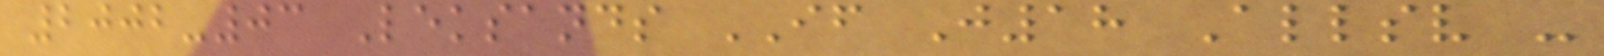2002-03 Leksands IF J18 Allsv -
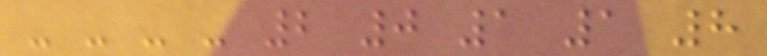- - - - 2 0 1 1 8
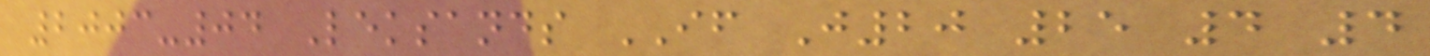2003-04 Leksands IF J20 25 4 4
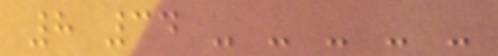8 34 - - - - -
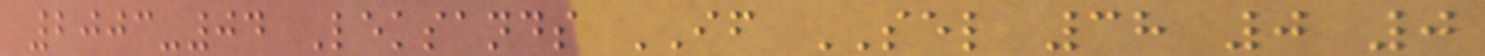2003-04 Leksands IF SEL 38 0 0
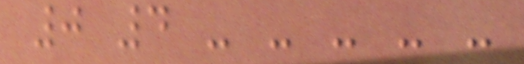0 4 - - - - -
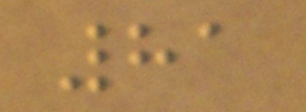81
